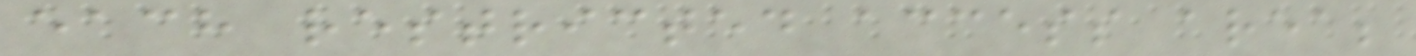each restricted access area;
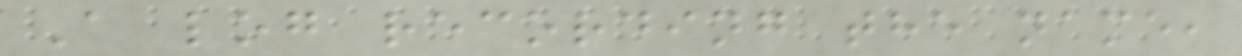A log recording the name,
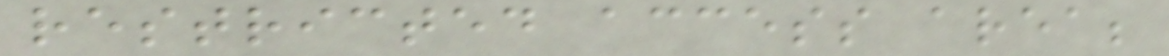restricted access area;
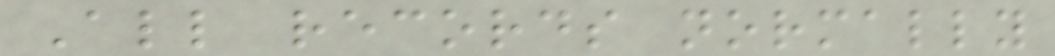All records normally
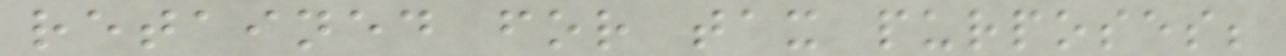retained for tax purposes;
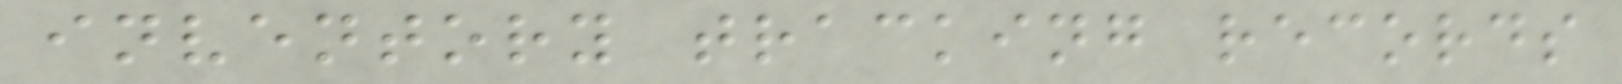inventory tracking records
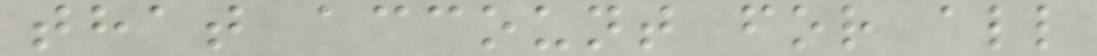that account for all
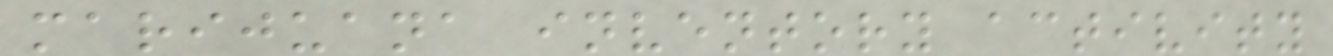marijuana inventory activity
